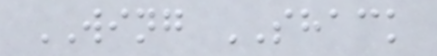WING SHACK
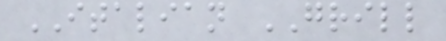ITALIAN GRILL
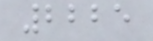2225
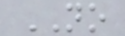NO
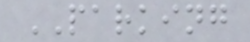PARKING
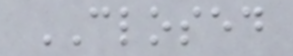CLOSED
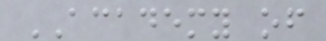ACADEMY of
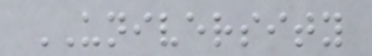UNIVERSITY
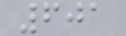601
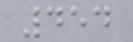454
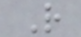R
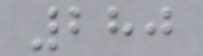280
